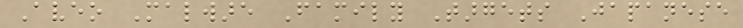Aveo Malware Family Targets Japanese
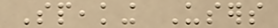Speaking Users
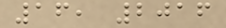16, 2016
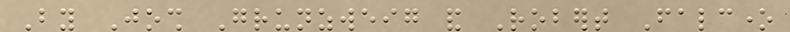By Josh Grunzweig and Robert Falcone
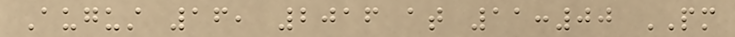August 16, 2016 at 11:00 PM
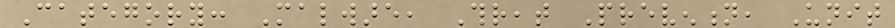Category: Malware, Threat Prevention, Unit
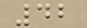42
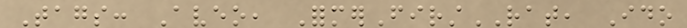Tags: Aveo, FormerFirstRAT, Ido
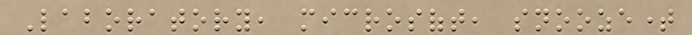Laboratory, microsoft, snoozetime
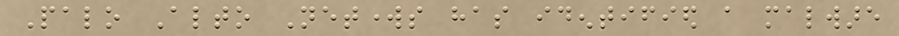Palo Alto Networks has identified a malware
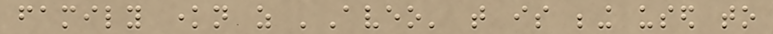family known as 'Aveo' that is being used to
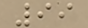99
